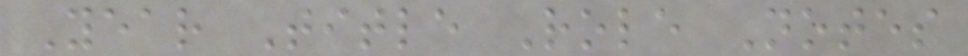Year Title Role Notes
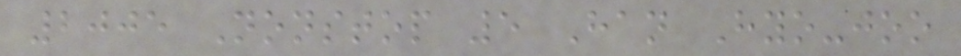2005 Nonstop 5 Han Hyo-joo
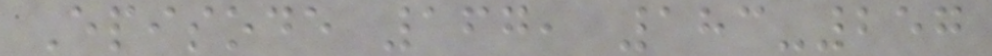Episode 167, 183-257
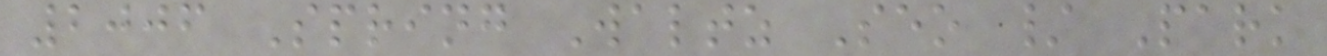2006 Spring Waltz Seo / Park
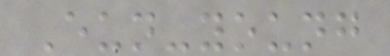Eun-young
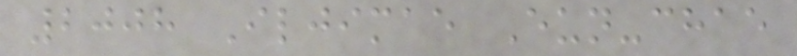2008 Iljimae Eun-chae
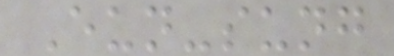Eun-sung
